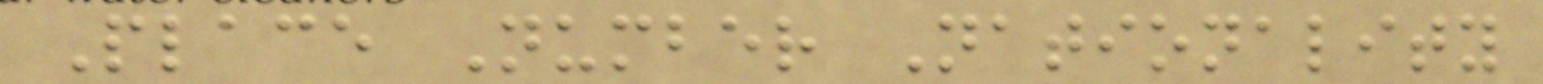Place Number Nationality
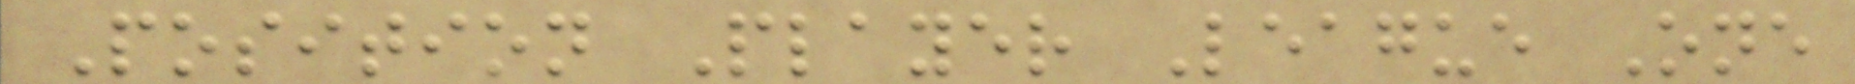Position Player League One
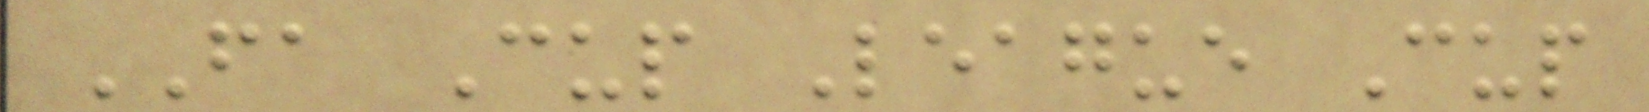FA Cup League Cup
